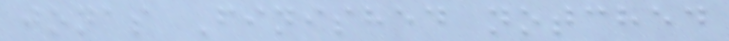jonas Finished notched
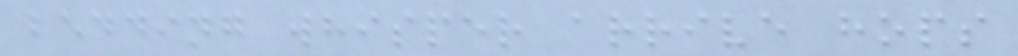bedding whisper arrive hops
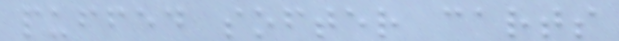puffed softer carts
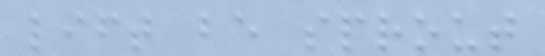lift be sprout
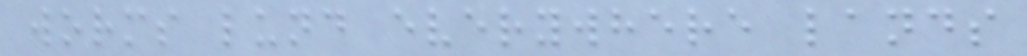worms lund everywhere lands
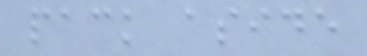pack aside
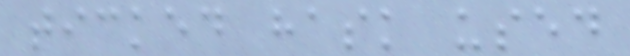ticked hask used
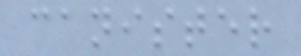canister
